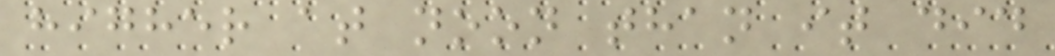higher at noon than it did
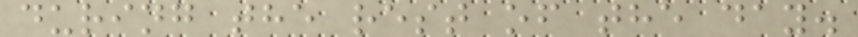during the rest of the day.
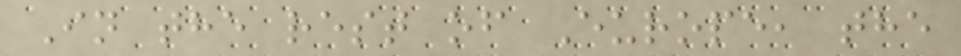In the rest of Europe, the
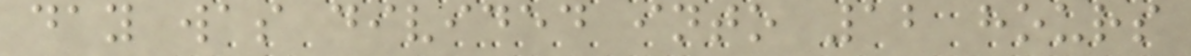day was divided into 12 hours
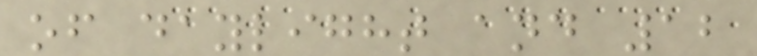of daylight and 12
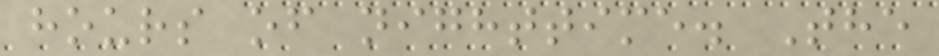hours of nighttime. The
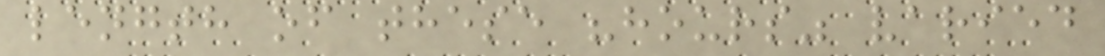length of these "hours" varied
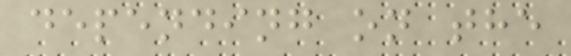depending on the
